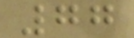77
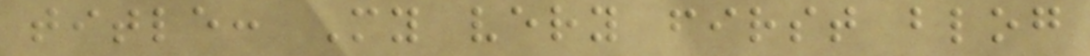title: My very first blog
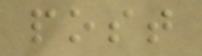post
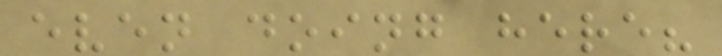even doing here?
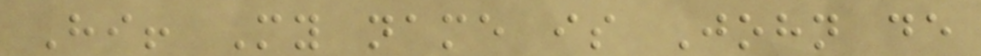Hi! My name is John de
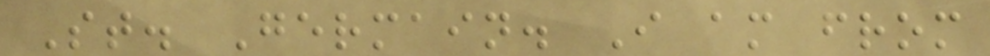St. Germain. I am from
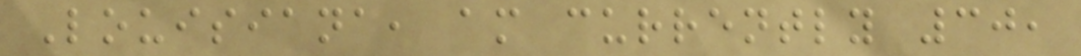Louisiana, am currently 30,
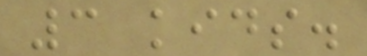3 kids.
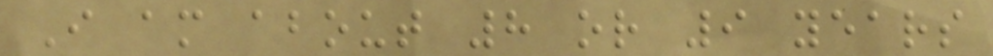I am about 8 or 9 years
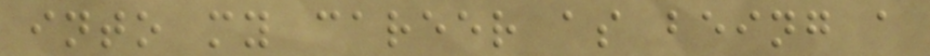into my career as being a
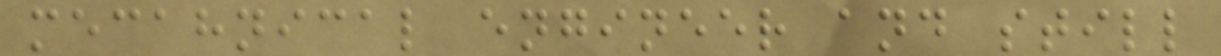mecahnical engineer and still
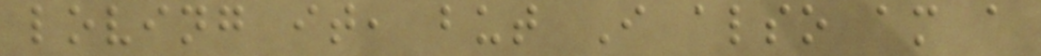loving it, but I also am a
